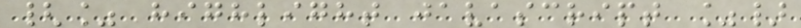{% highlight javascript %}
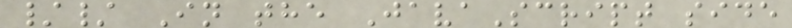// In the JavaScript side
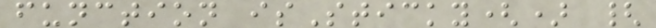function isSticky() {
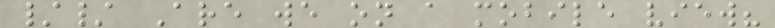// Are we on a mobile view?
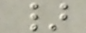}
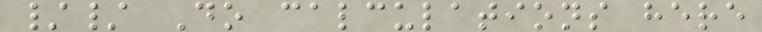// Do calculations here
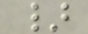}
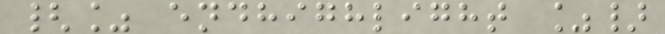{% endhighlight %}
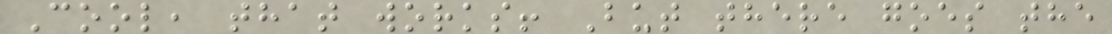Cool, that works! But there goes the
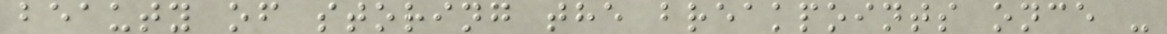beauty of storing the breakpoints once -
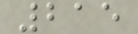215
